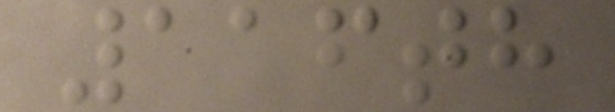116th
